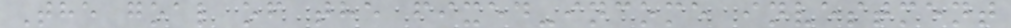The goal of the fixed-income investment
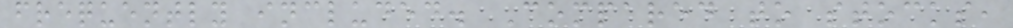frequently included. Compared to stocks,
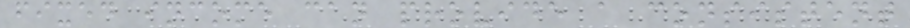fixed income can provide a consistent
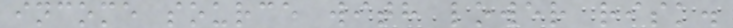income source with lower risk.
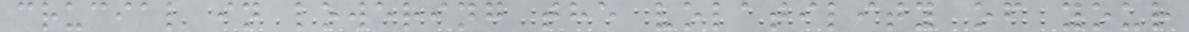crucial in lowering the volatility of your
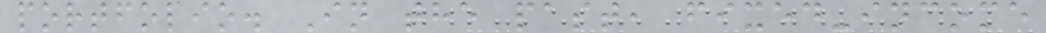portfolio. In the past, fixed-income
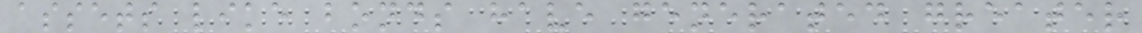assets like bonds have generated greater
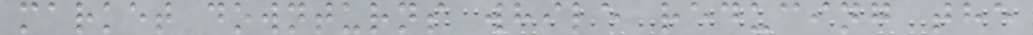market downturns while reducing the
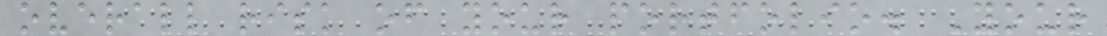overall risk of your portfolio. Your
